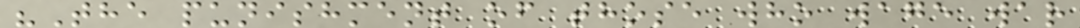"The punishment of those who wage war
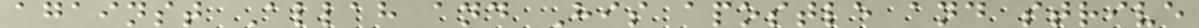against Allah and His apostle and strive
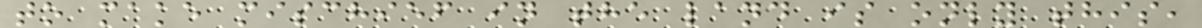to make mischief in the land is only this,
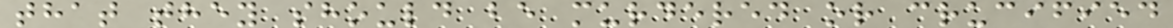that they should be murdered or crucified
